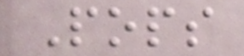Pops
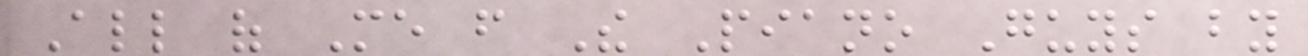All of Me from The Piano Guys by
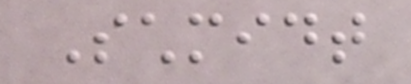Schmidt
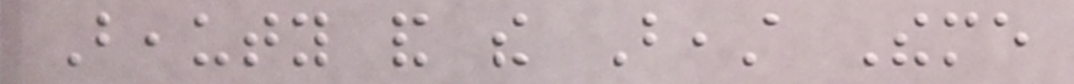Beauty and the Beast Theme
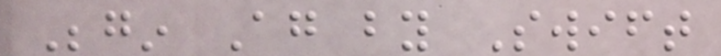Begin Again by Swift
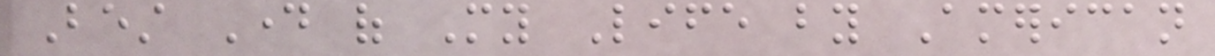Best Day of My Life by American
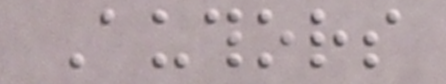Authors
